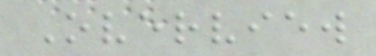Overview
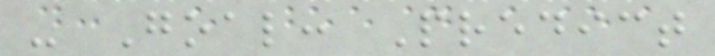- Goal: Predict
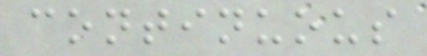continuous
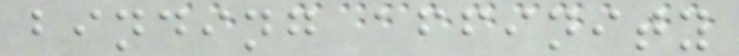binding affinity
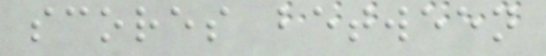scores between
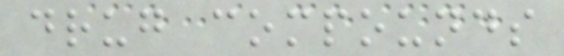drug compounds
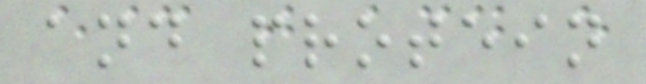and protein
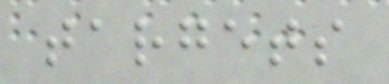targets
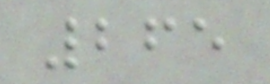265
